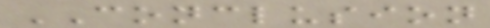CONCLUSION
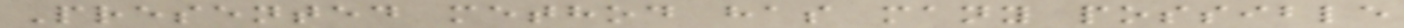Presented method has many possible
